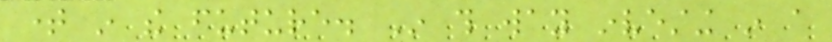time in the future. In this way investing in a
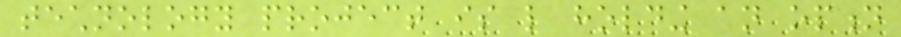technology project is like holding an option
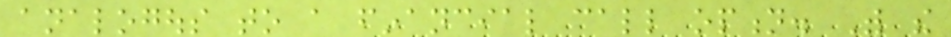analogous to a financial call option. With the
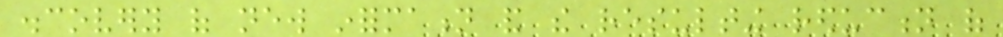discovery of new information and the resulting reduction of
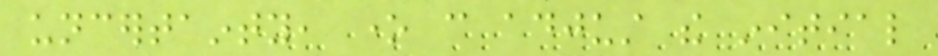uncertainty, one can adjust the initial
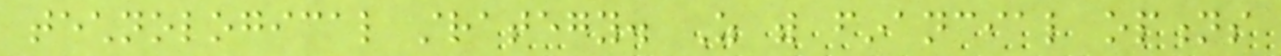technological strategy. As with financial options
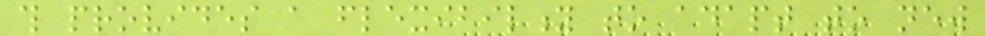this provides a flexibility to adapt to new
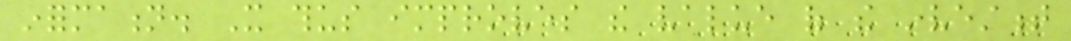information. It thus improves the value of the investment
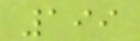199
